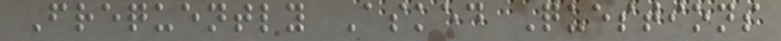Frequently Asked Questions
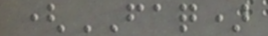(FAQ)
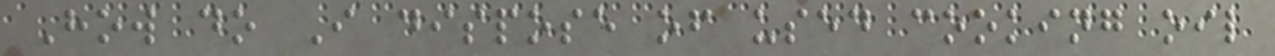How do I dispose of used cooking oil
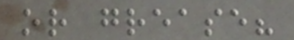or grease?
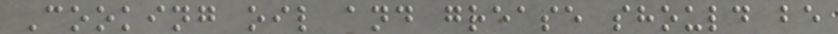Cooking oil and grease should be
